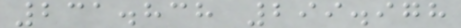231.838 299.978
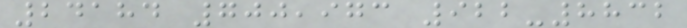24184 700,973 922-8832
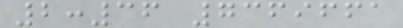2:36 7369661
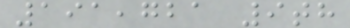191,721 9th
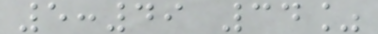5:49 34%
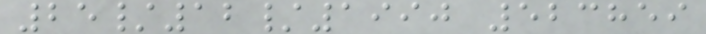25/12/1990 523859
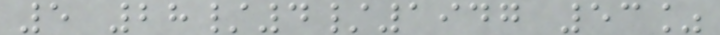5 28/4/1947 53%
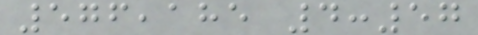576,185 4:57
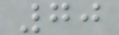70
